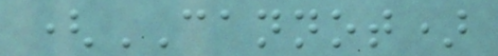(CANNOT)
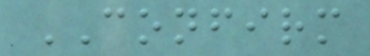CONFIRM
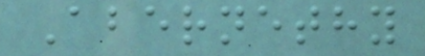Abernethy
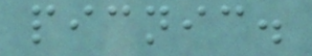picnic.
